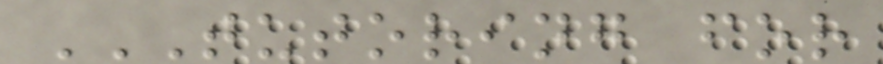TUTORING FOR
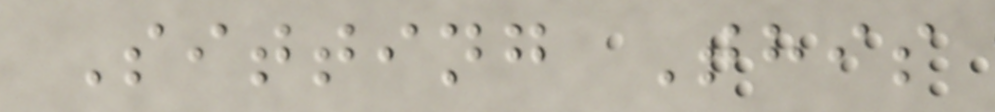Sitting This
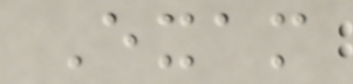Exam
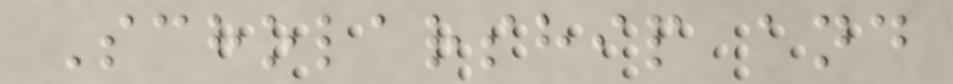Scholarship and
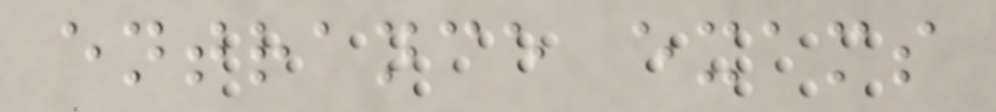entrance exams
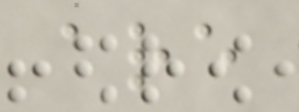are
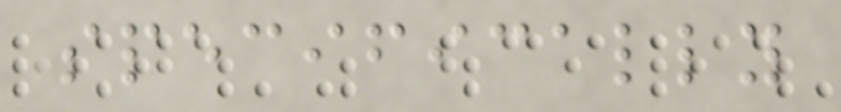specifically
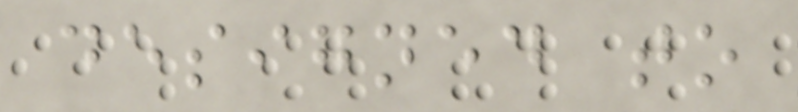designed to
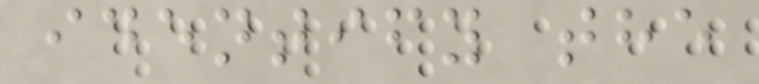identify the
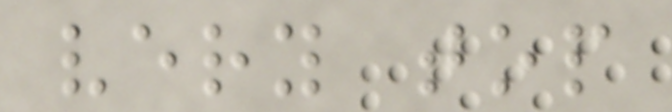very top
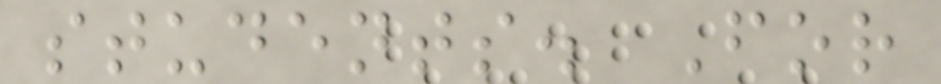students. For
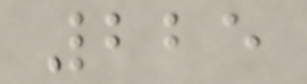225
